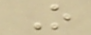O
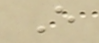E
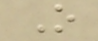O
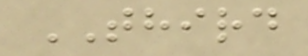THIRD
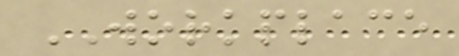WORKPLACE
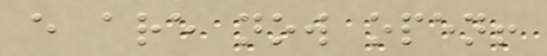e are now open!
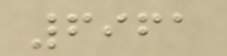6961
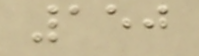150
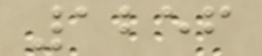1256
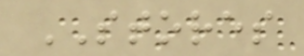STORES
